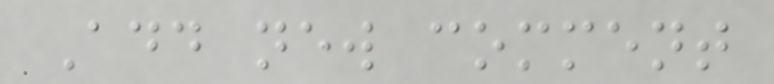Add new comment
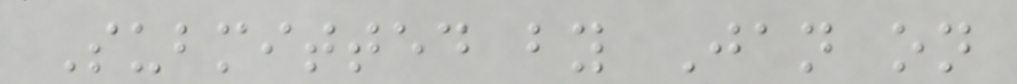Submitted by Jan on
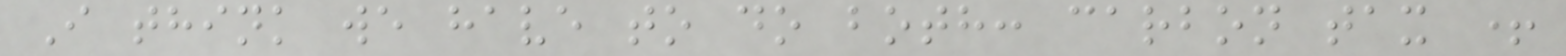I think we have to do both: carbon tax +
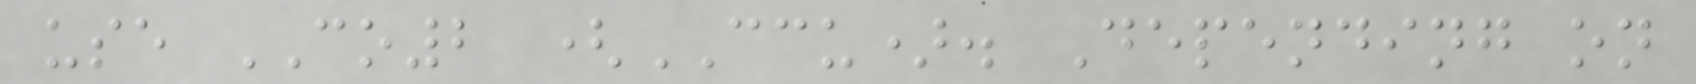use CO2 (CCU). Depending on
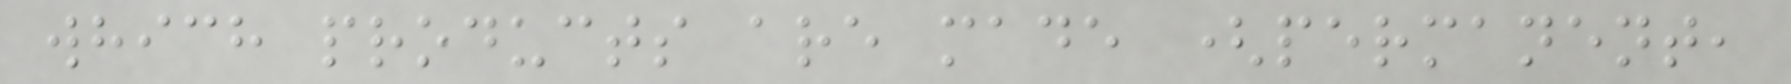which products are made (permanent,
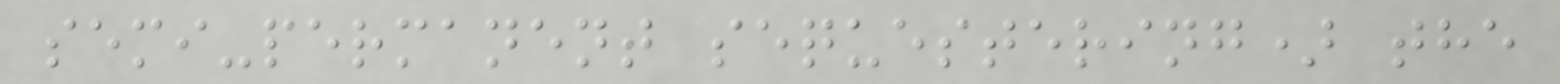semi-permanent sequestering) the
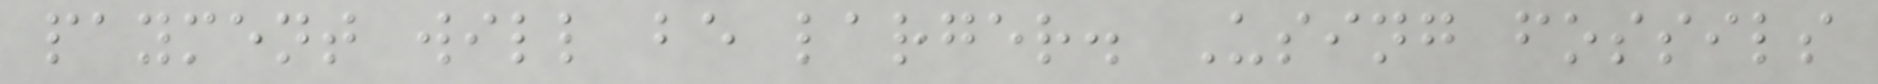payment will be larger. Using fossils
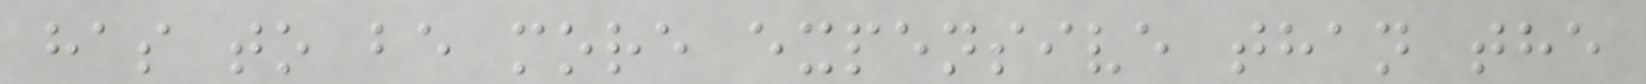has to be more expensive than the
